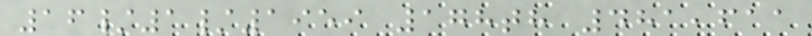16/1/1959 178th 481,611
